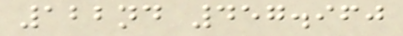122nd 457.960
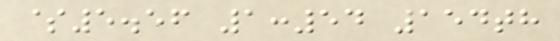$5.56 1:54 154th
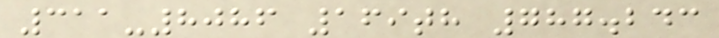311-8086 169th 787.243
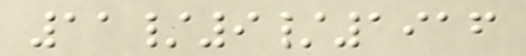11/9/1916
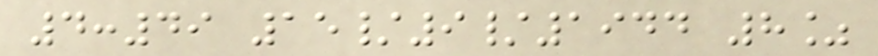4:49 15/9/1944 8%
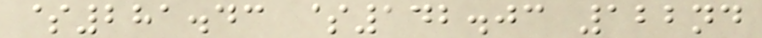$281.43 $142.03 122nd
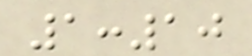1:10
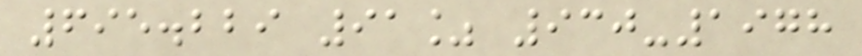695.229 91% 930-1978
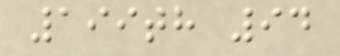199th 94
